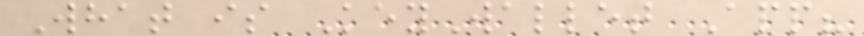What is KeyWallet App?
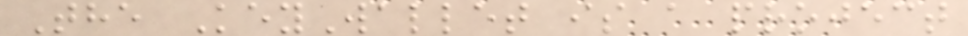The KeyWallet is a project
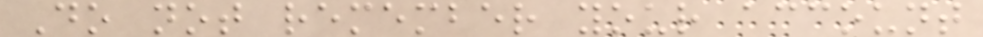Do not remember your account
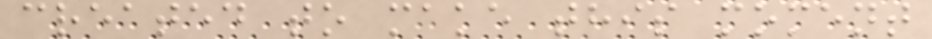created to make this moment
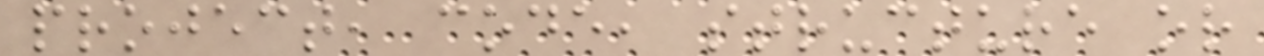project, code, structure or
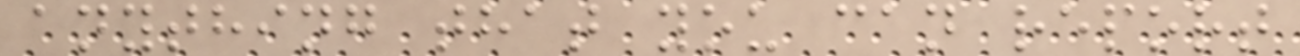anything that you can report
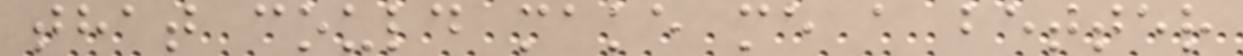that could make me a better
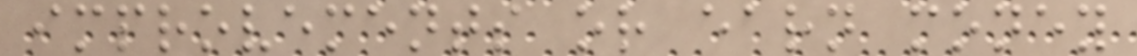improvements or earn money
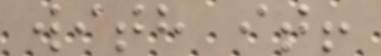with it!
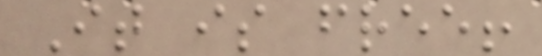It is free!
